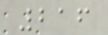216
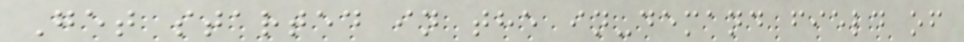Get started in the in-demand field of
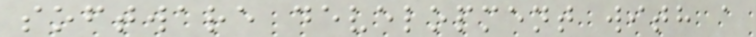software development with a
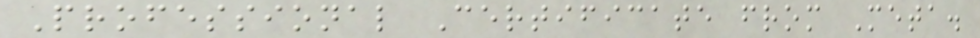Professional Certificate from Meta.
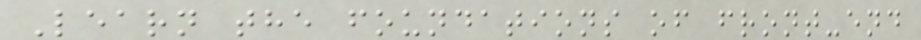Learn the foundations of front-end
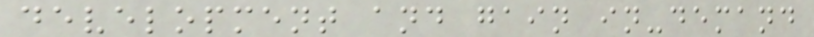development and gain in-demand
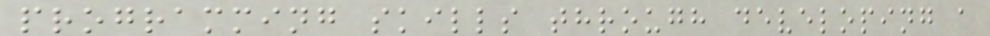programming skills through developing a
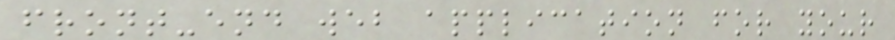front-end web application for your
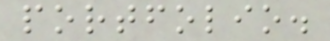portfolio.
